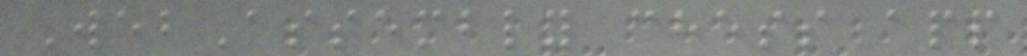WebAssembly chess app
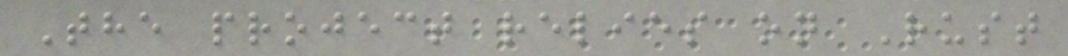The project relies on Rust
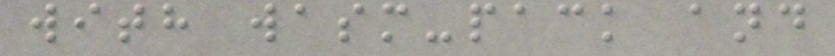with wasm-pack and
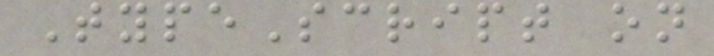TypeScript on
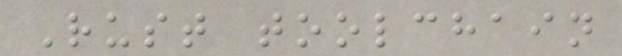Rust toolchain
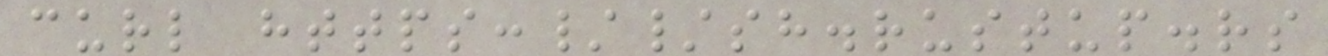curl https://sh.rustup.rs
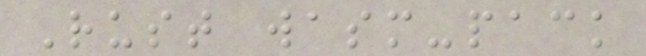Rust wasm-pack
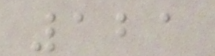121
